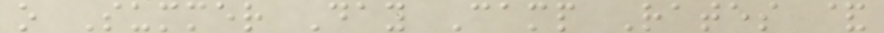o Summer Day Camp Rates &
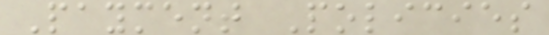Payment Policies
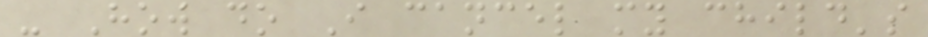- How do I cancel my child's
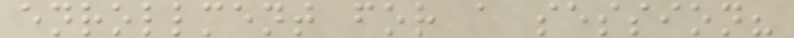enrollment for a session?
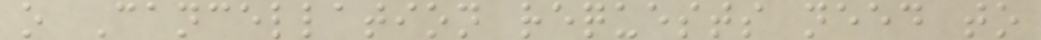o Cancellation requests need to
